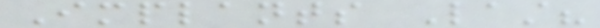Implants Last?
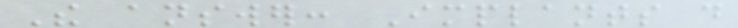The answer: Implants do
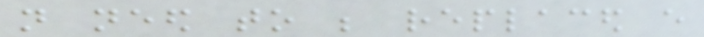not need to be replaced every
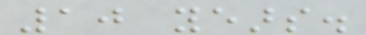10 years.
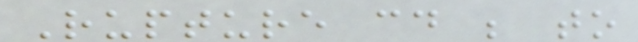Rupture could be to
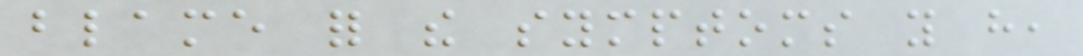blame for the symptoms you have,
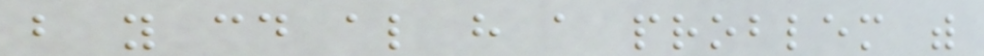but you could also have a problem with
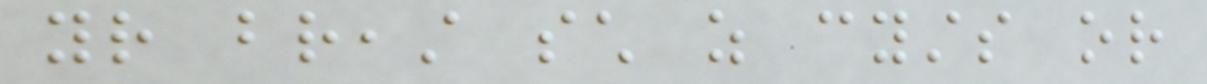your breast such as cysts or
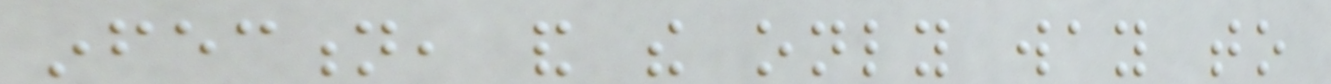infection, and the only way to
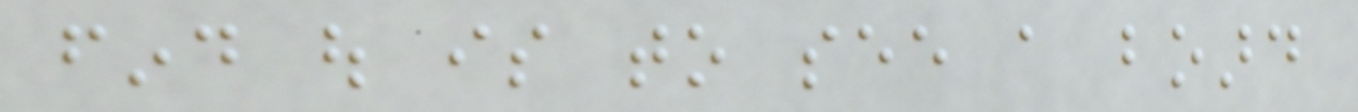find out is to see a board
